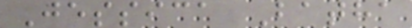Jessica Batha
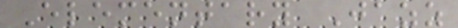Elementary Jazz
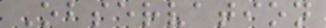Observation
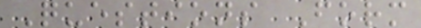Questions Form
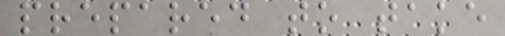prepared to take
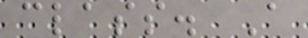class. A
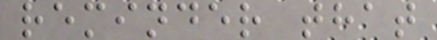reminder that
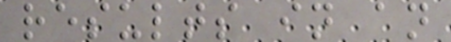results in an
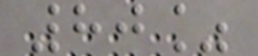80%
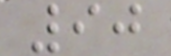90
